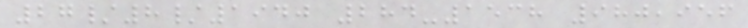27/8/1940 284-1538 980,956
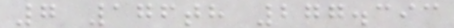7 176th 277.393
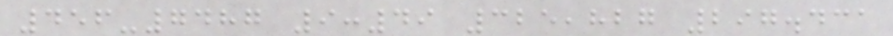456-7487 9:49 325,827 297.431
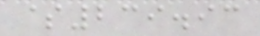$239.93
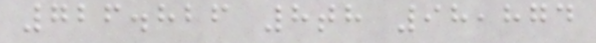726.826 8th 98,874
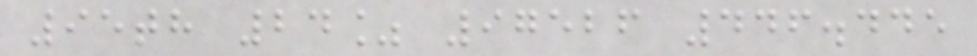95th 24% 97526 446.445
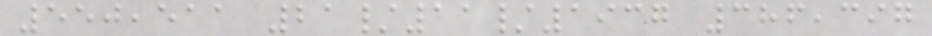550,511 21/11/1937 386,397
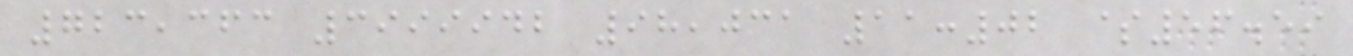723,363 3999942 98,031 11:02 $56.59
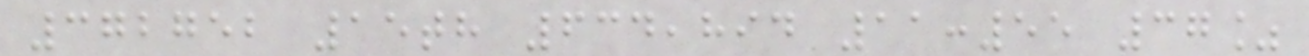372752 15th 634,894 11:55 37%
